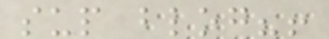sup blog?!
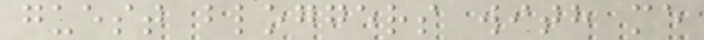guest bloggers with me
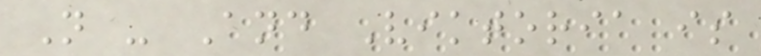N - And Viktoria is
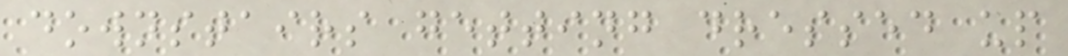downstairs getting dressed up
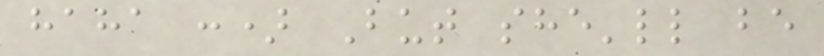haha :) But she'll be
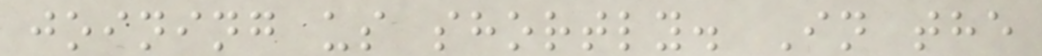joining us shortly. In the
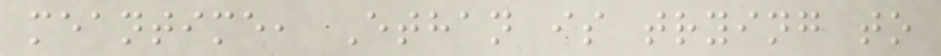meantime, Ethan is trying to
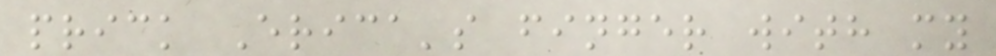prick Erica's finger with my
